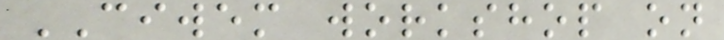CIWEM workshop on
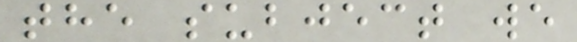the subject we
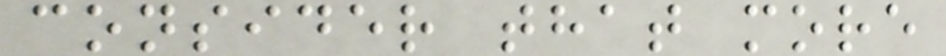consider that more
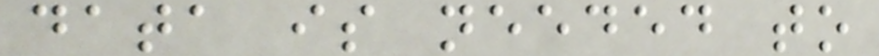data is needed to
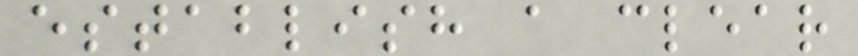establish a clear
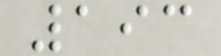193
